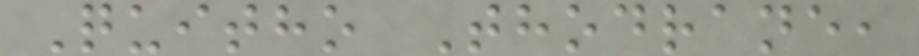Quitho Thodrane,
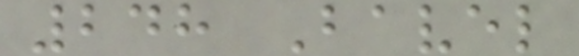248 Bavel
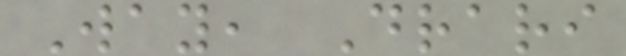Way, Drari
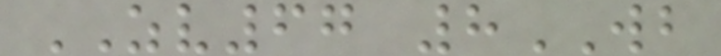ZV67 8WB
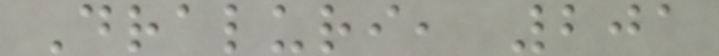Draluri, 201
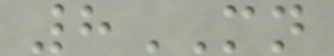8MN
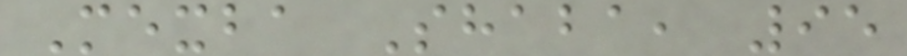Mexba Shaba, 95
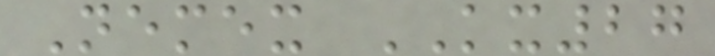Nemex KX27
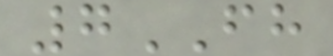7FH
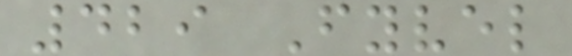429 Fyvel
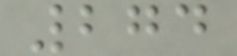274
